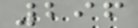296
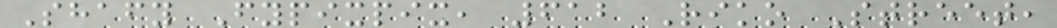Shafy Fypixpix, 612 Riko Street,
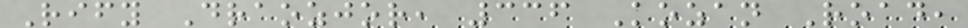Rify Draozjor, 336 Kozan Road,
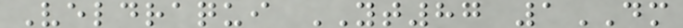Veldraqui YT87 1DM
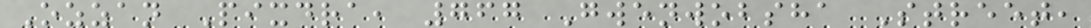Ozzan Pixdra, 767 Gwenwobsha Street,
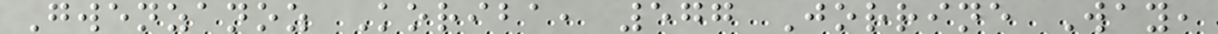Gwenzanoz Koriba, 577 Jorrine Way,
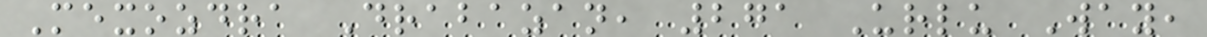Mexozdra Drabazan, 271 Urlu Way,
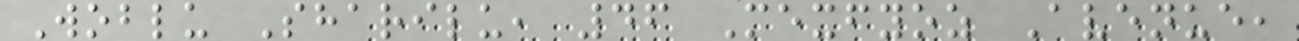Woblu Sharilu, 46 Mexfyoz Avenue,
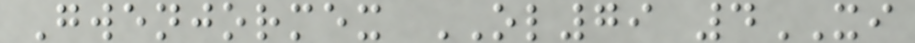Gwenjormex OL79 4XI
